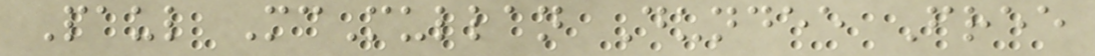Paul McMullan Dundee Free
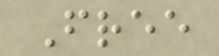Free
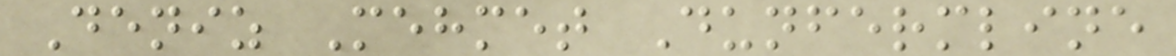Deniz Mehmet Dunfermline
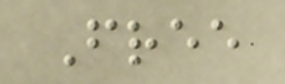Free
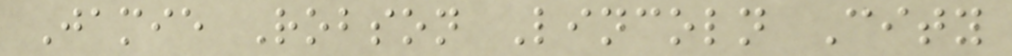Jamie Robson Lincoln City
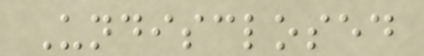Undisclosed
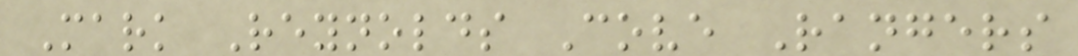Mark Reynolds Cove Rangers
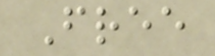Free
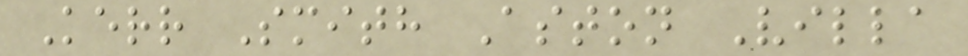Kerr Smith Aston Villa
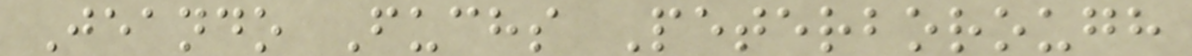Jeando Fuchs Peterborough
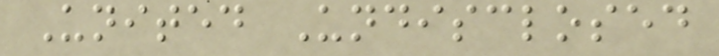United Undisclosed
